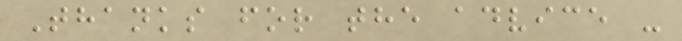Thanks for the advice -
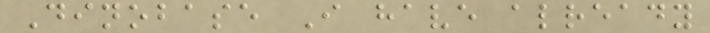Dinobase I have already
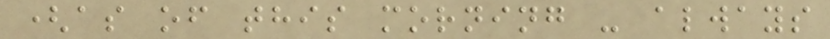(as of this morning - always
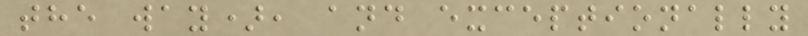the way), and exceptionally
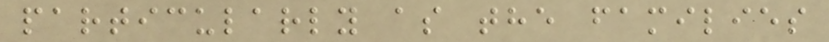particularly as the families
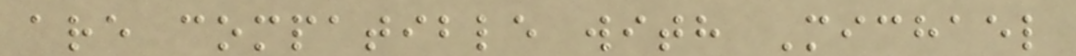are compatible with Michael
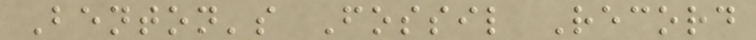Benton's Fossil Record
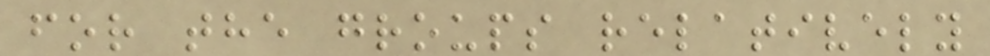for the groups relatively
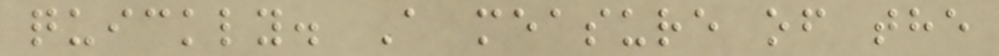quickly. A measure of the
